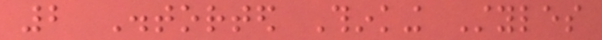2 Distorted Thinking Styles
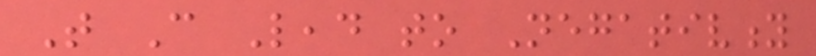That Can Lead to Negativity
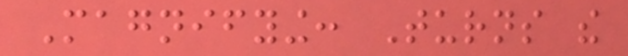Magnifying: Turns the
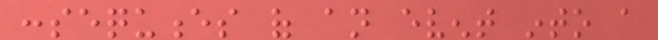consequences of an event into a
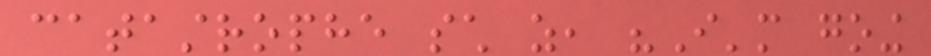catastrophe such as, "I'm going
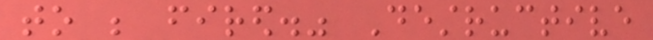to be fired." Destructive
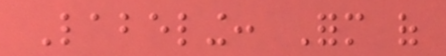Labeling: Form of
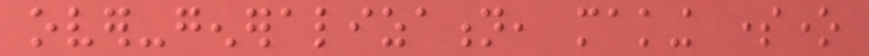over-generalization, making someone
